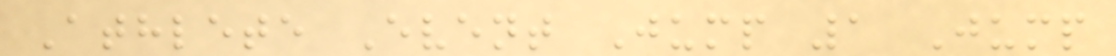Athlete Event Jump 1 Jump
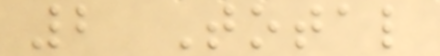2 Total
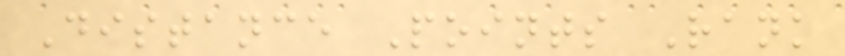Distance Points Rank
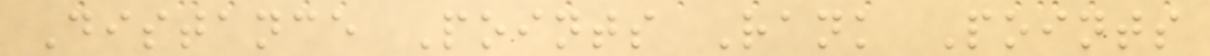Distance Points Rank Points
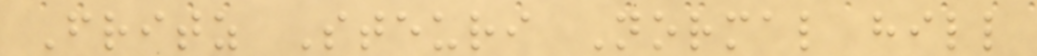Fritz Steuri Normal hill
